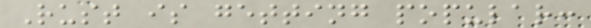Rust is getting popular:
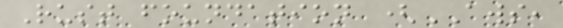Rust foundation (AWS,
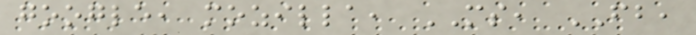google, mozilla, MS, FB,
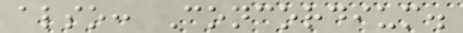also: Concordium.
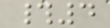#4
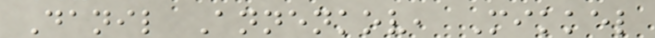Danil Annenkov, Mikkel
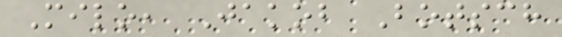Milo, Jakob Botsch
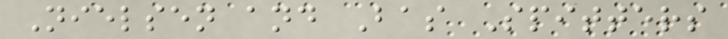Nielsen and Bas Spitters
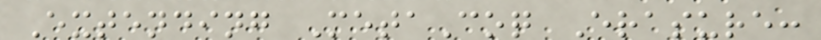Extending MetaCoq Erasure:
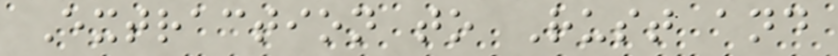Extraction to Rust and
